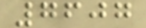7607
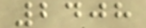2408
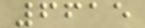6615
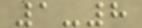1-8
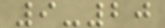9-20
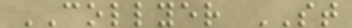COLLYER ST
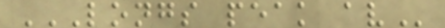LONGS PEAK AV
